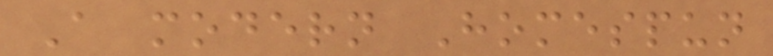A modern Homespun
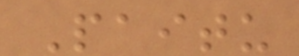Paitu
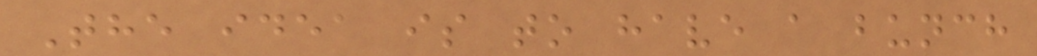The idea is to have a bunch
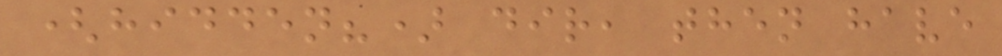(hidden?) dir, then have
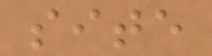site
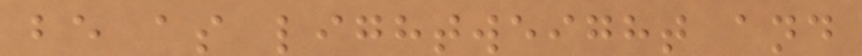be as lightweight and
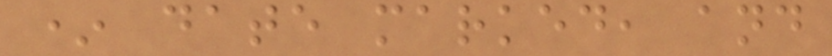* date marked, and
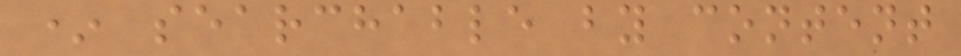* searchable by content
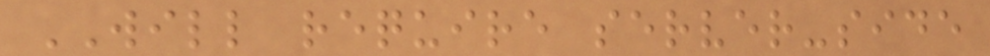WILL require server-side
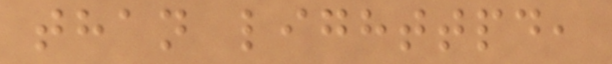than lighttpd,
